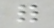for
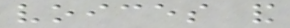voices and
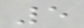5
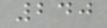240
